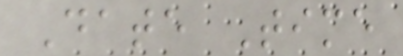Date Time
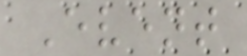Event
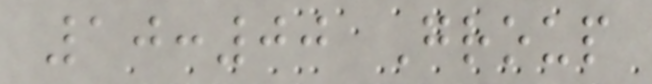10:00 Group
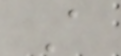A
